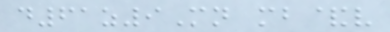d61z9Mn mb&v
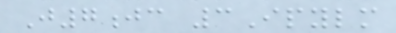J7jc 3Ipylm
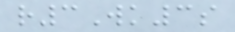r3Wk3s
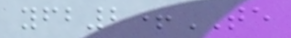yfb2+TE
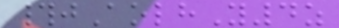#jAolhY4z
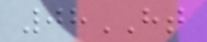08HT
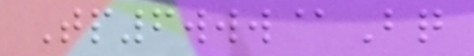Tp6www@Bq
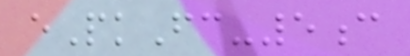ePkFc-5c
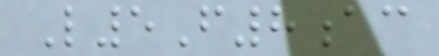L5F8ac
